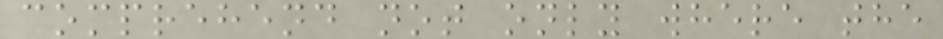comprehend not only where the
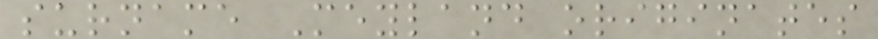surname Meyland originates
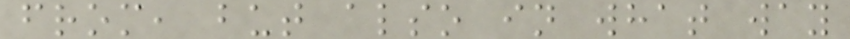from, but also in what way
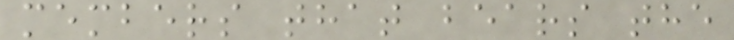members that bears the
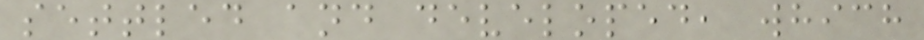settled and developed, which
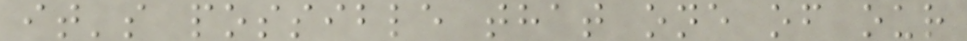it's possible that one of our
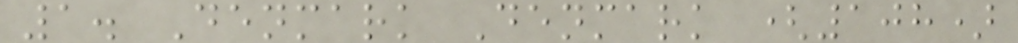1. Denmark Denmark (108)
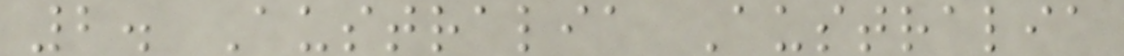2. Australia Australia
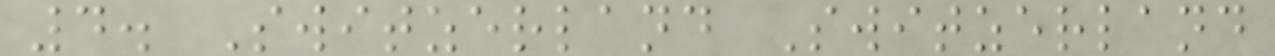4. Switzerland Switzerland
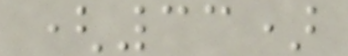(33)
